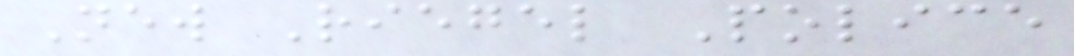New Riegel Police
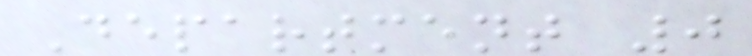Department 0
